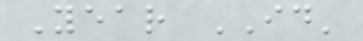Year ID'
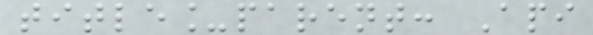title_parent: Api
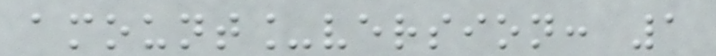amount_version: 1
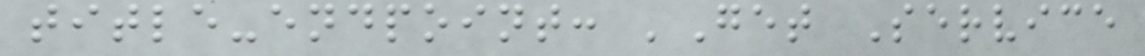title-endpoint: 'Get Service
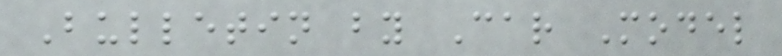Bulletin by Car Model
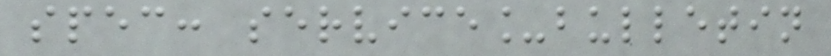spec: service_bulletin
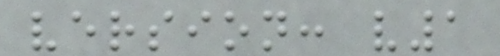version: v1
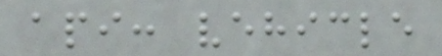api: vehicle
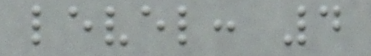level: 4
